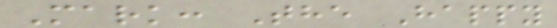Mark: The Happy
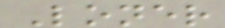Loner
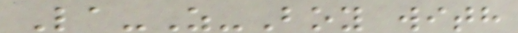La-Z-Boy with
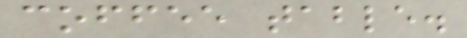coffee table.
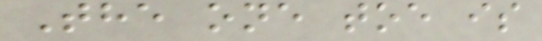The one toe is
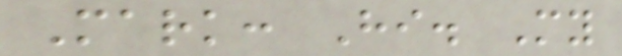Mark: Hi. My
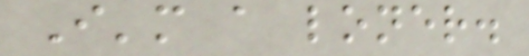I'm a loner.
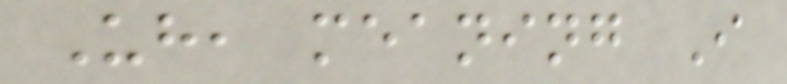Uh, meaning I
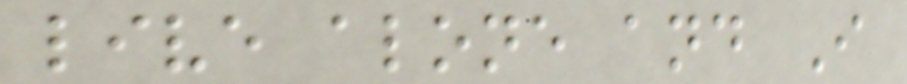live alone and I
